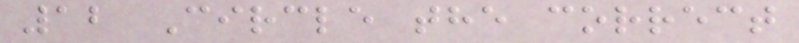12 Circle the correct
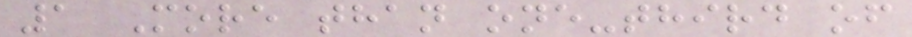1 More than one-third of
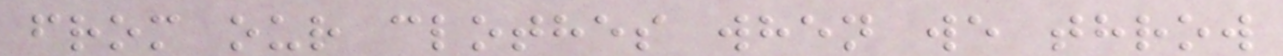from our clothes when we throw
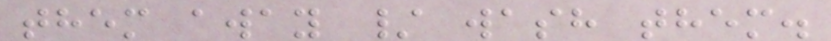them away / wash them.
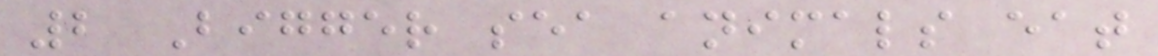2 Bigger sea animals eat
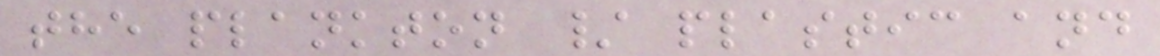the plankton / plastic and
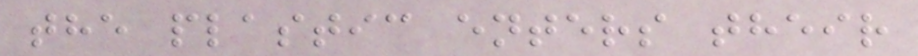the plastic enters their
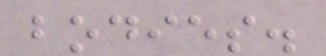bodies.
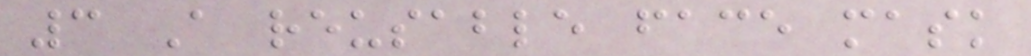3 A reusable face mask
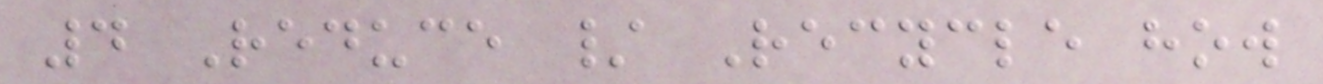4 Reduce / Recycle how
